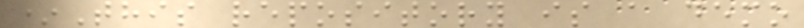*This repository is a demo
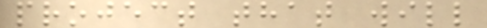project that will
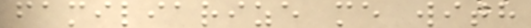familiarize me with
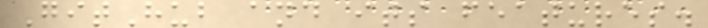GitHub and its features.
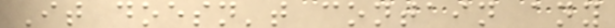It doesn't contain any
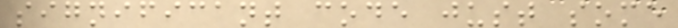significant code just some
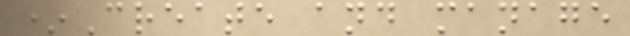*Create and manage
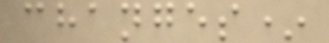changes*
